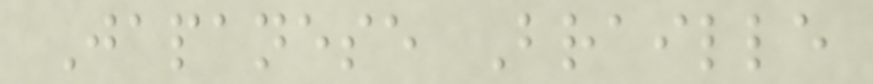Japanese Braille
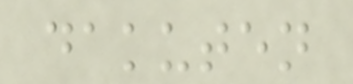dakuten
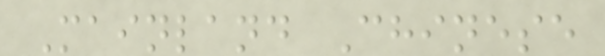Mainland Chinese
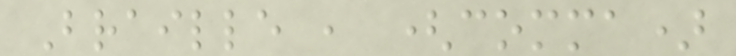Braille , (comma)
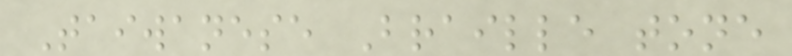Taiwanese Braille tone
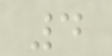4
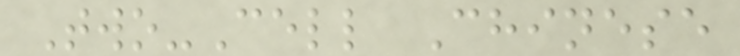Two-Cell Chinese
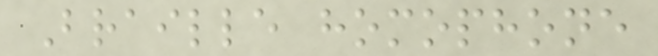Braille homophone
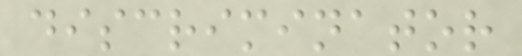discriminator
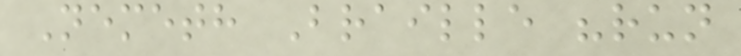Nemeth Braille "run
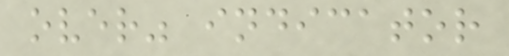over" indicator
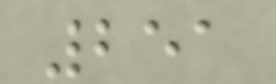251
